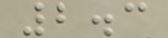2.3
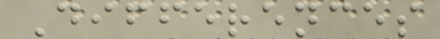Differences
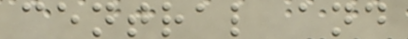central and
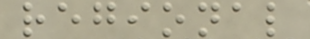regional
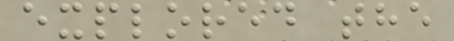explored the
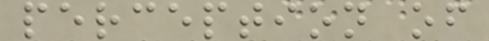perception of
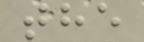the
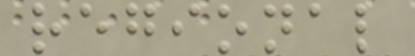regional
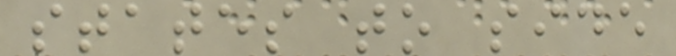states to side
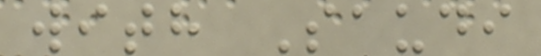with Saudi
